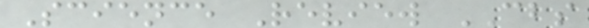Science Review CBS
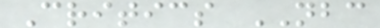Critics NBC
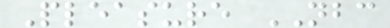Pleasure NBC
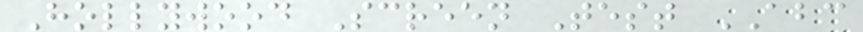Hollywood Screen Test ABC
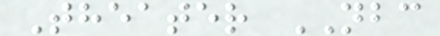Theater NBC
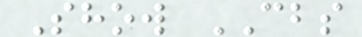Show CBS
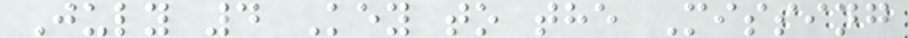July 4 Key to the Missing
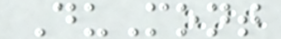DuMont
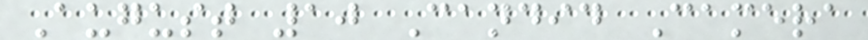August 10 Candid Camera
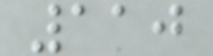110
